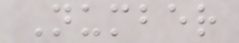Number
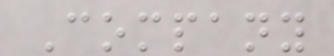Company
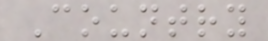Country
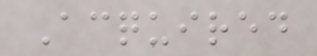Acquired
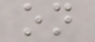on
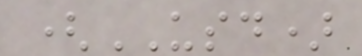(USD)
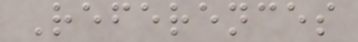References
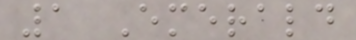1 Emerald
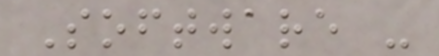Software -
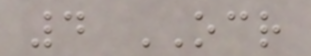4 OCR
